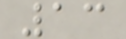13
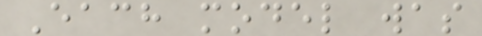Each model was
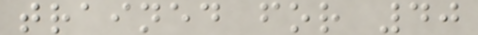trained for 40
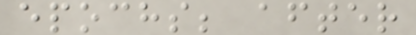epochs; after
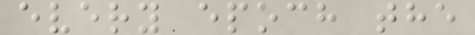every epoch the
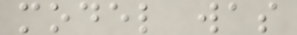model was
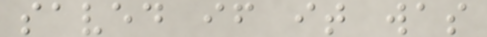saved if it was
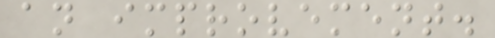an improvement.
